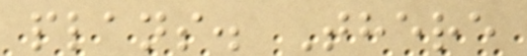plans. There
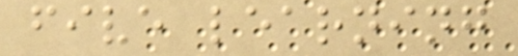five learning
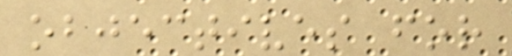objectives for
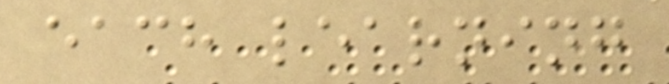each learning
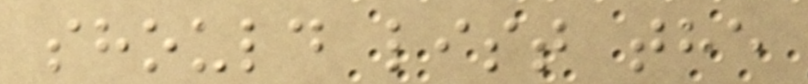should list the
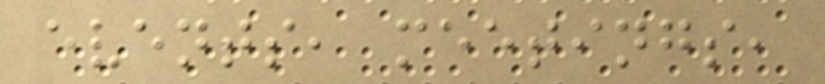events, meetings,
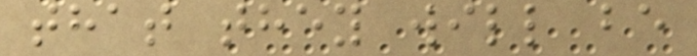that they will be
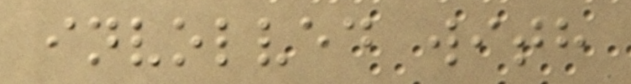involved with
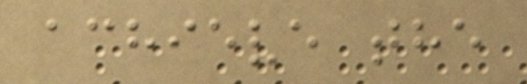achieve the
